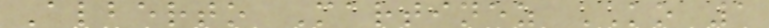Alberto Martinez KO 1
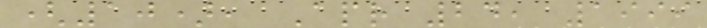(10), Apr 24, 1999
